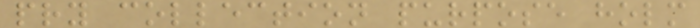pry collection purpose holm
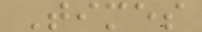Times
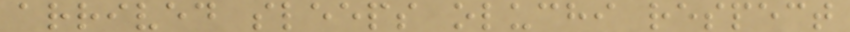arrived sleeps oluchi respect
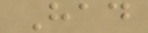Had
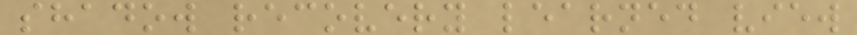shadow recovery learned view
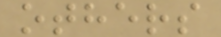others
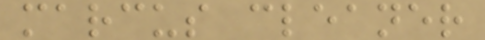marcus cleaner
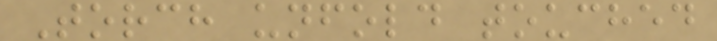Torch unfold touched
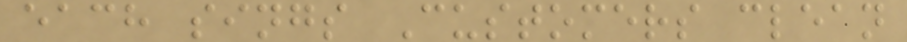each sings Customers clean
